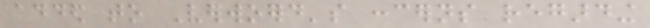added to Verwoerd's concerns regarding
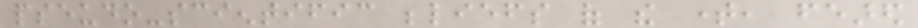pseudo-scientific beliefs of the time, feared
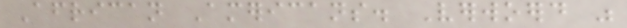African Americans. Verwoerd was
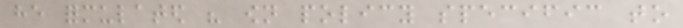he formulated his own policy specific to
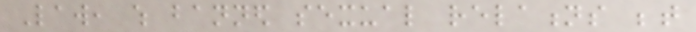Law, which banned sexual relations between
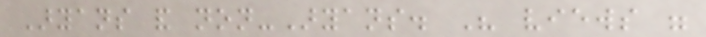Aryans and non-Aryans. His views were
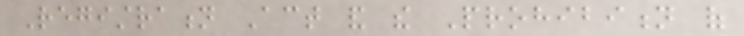Registration Act and the Prohibition of
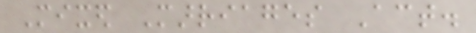Mixed Marriages Act.
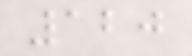120
